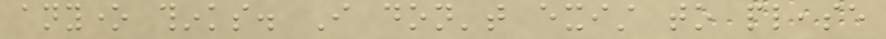anyone thinks. I don't exist to please
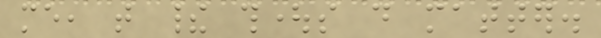me, that their thoughts do matter.
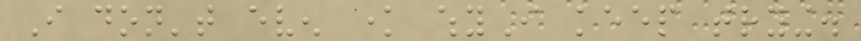I don't even know whyI keep trying.
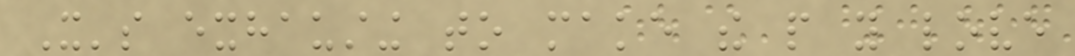It's exhausting to make the people you love
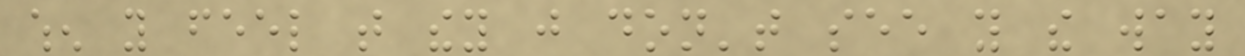when you feel that they just don't see you the way
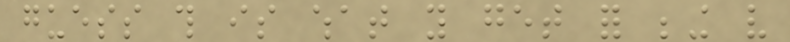guess this is what you get for being very
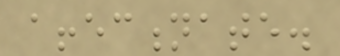affectionate.
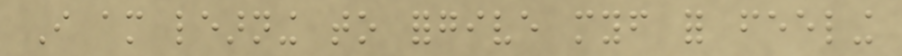I am learning to forgive myself for feeling
